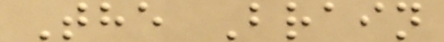The Brain
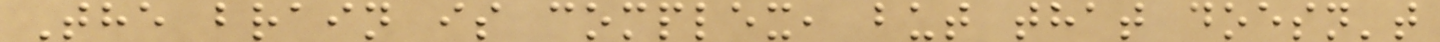The brain is complex, but that doesn't
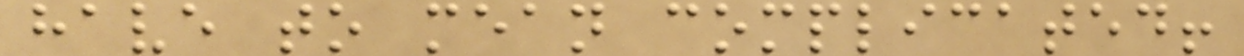have to mean complicated!
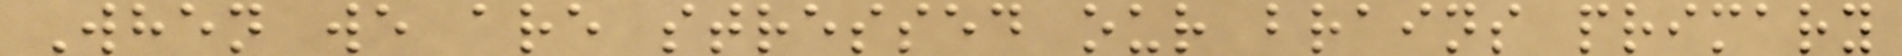When we are stressed our brains primary
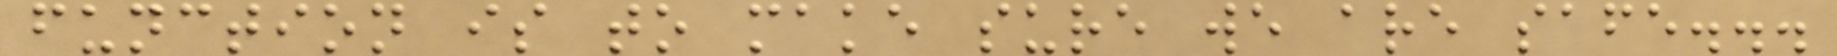function is to make sure we are safe...
